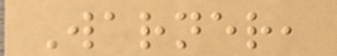Warner,
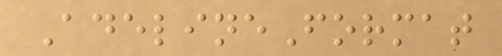AdelineFormat
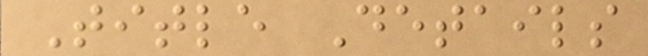Title Details
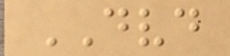DVD
